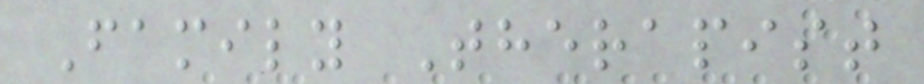Family Therapist
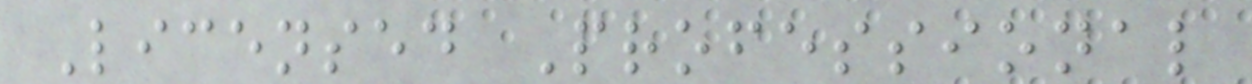Licensed Professional
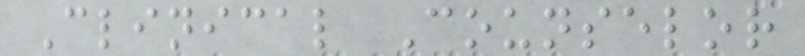Clinical Counselor
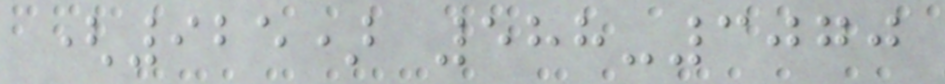(925) 588-3070
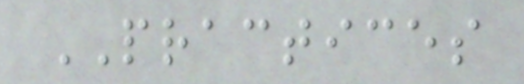PRACTICES
